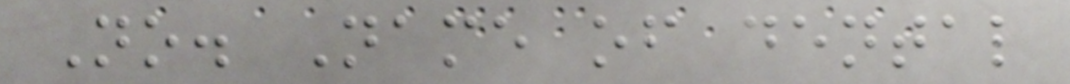No. Name of dental
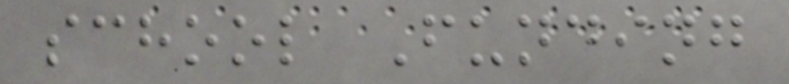school Funding
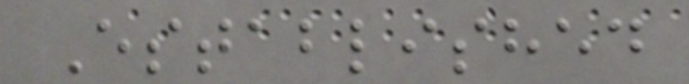Established
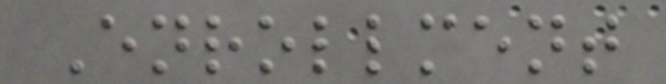Enrollment
